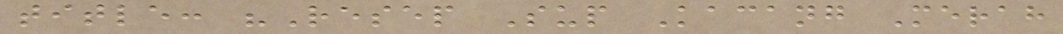title: "Resep Sup Kacang Merah
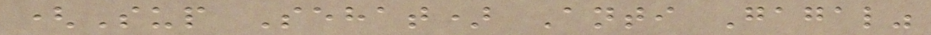(Sup Sehat) Anti Gagal"
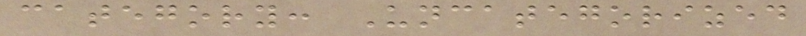category: Uncategorized
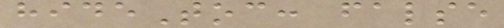hideToc: false
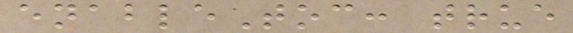enableToc: true
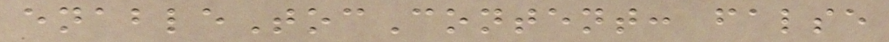enableTocContent: false
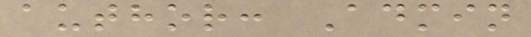author: Admin
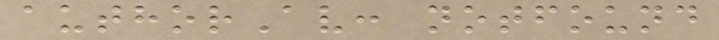authorAv: notfound
